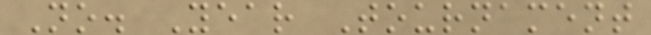No. Year Tournament
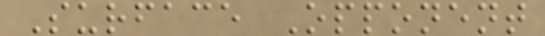Surface Opponent
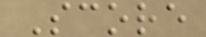Score
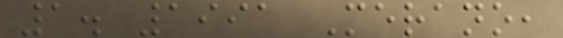1. 1991 Merano,
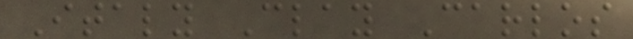Italy Clay Carlos
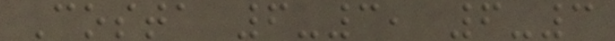Costa 6-3, 6-3
